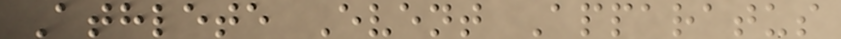Athlete Event Apparatus
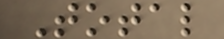Total
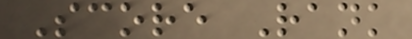Score Rank
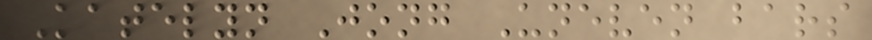Katelyn Jong Uneven bars
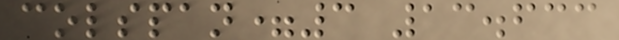colspan=3 13.633
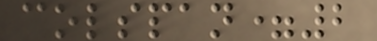colspan=2
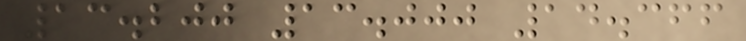13.200 13.000 14.366
